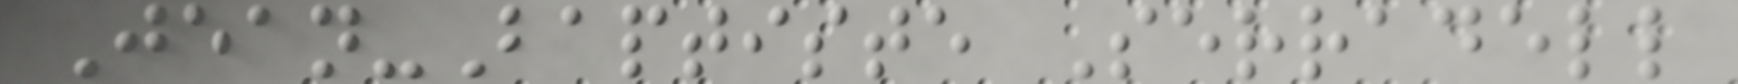Jean-Baptiste Serradell
